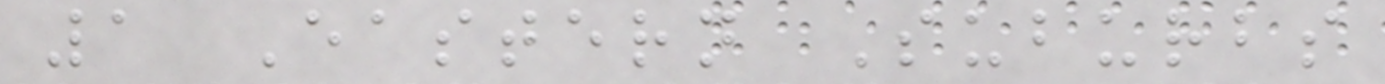1 Eastern Suburbs
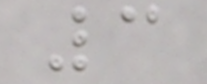3
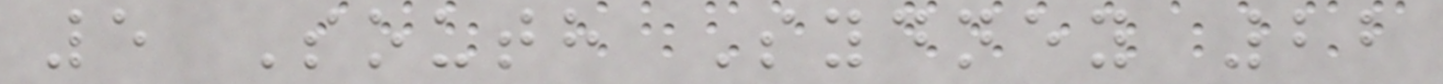5 South Sydney 22
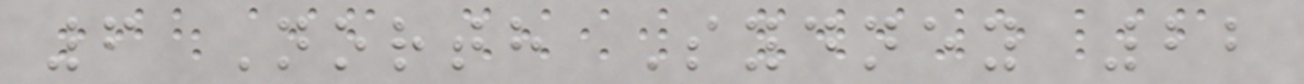6 North Sydney 22
